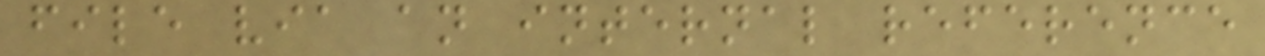file via an internal reference
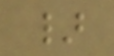}
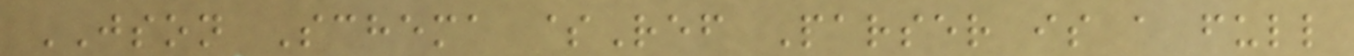JSON Schema $Ref Parser is a full
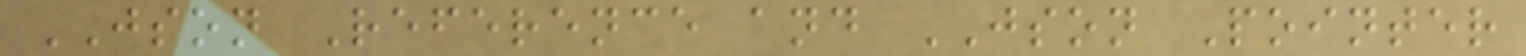JSON Reference and JSON Pointer
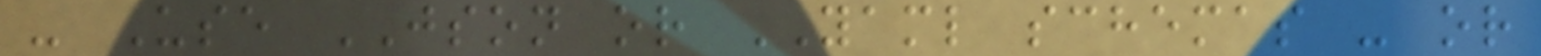- Use JSON or YAML schemas - or
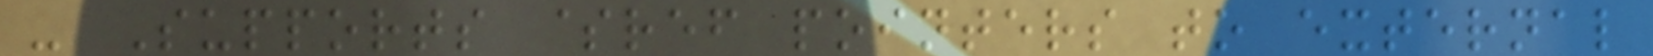- Supports $ref pointers to external
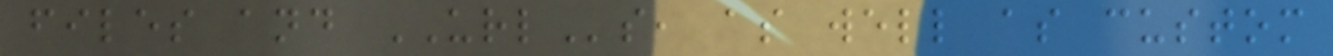files and URLs, as well as custom
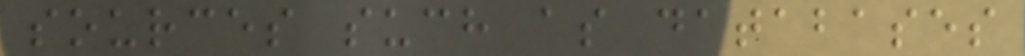sources such as databases
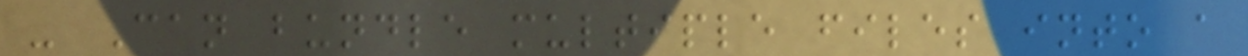- Can bundle multiple files into a
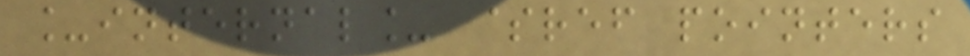_internal_ $ref pointers
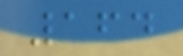164
